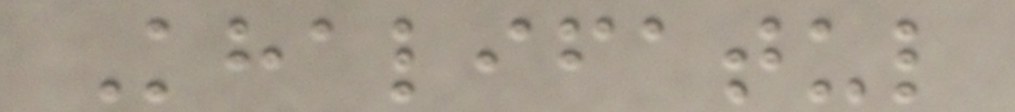Khalifatul
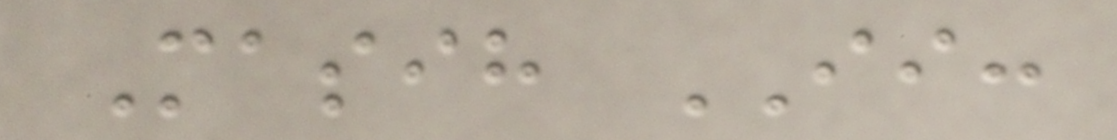Masih II:
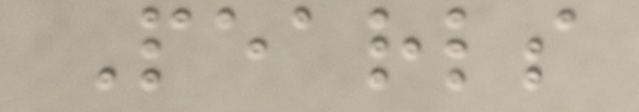Pearls
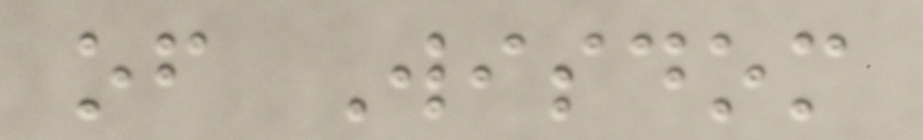of Wisdom
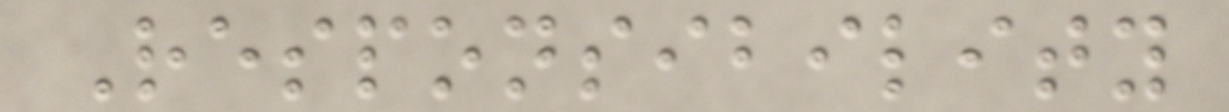Responsibility
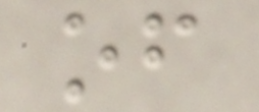of
